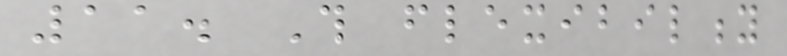11. This flexibility
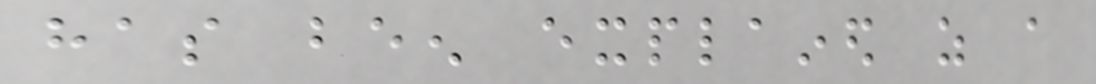has been explained as a
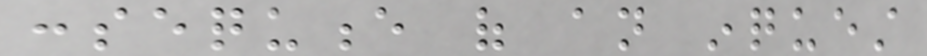consequence of an inquest
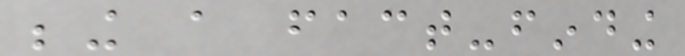being a fact-finding
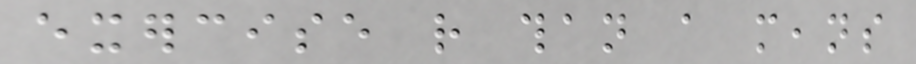exercise rather than a means
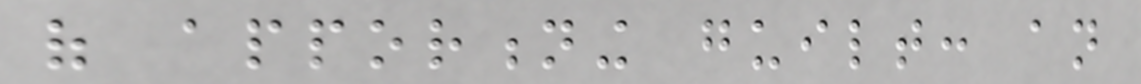of apportioning guilt: an
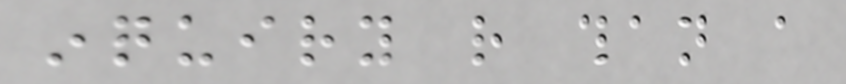inquiry rather than a
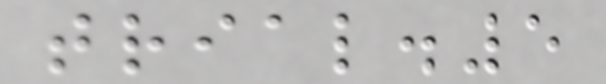trial.5
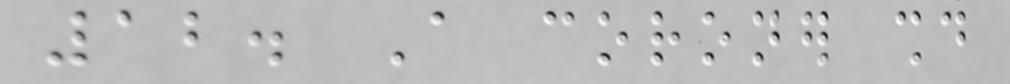12. A coroner should
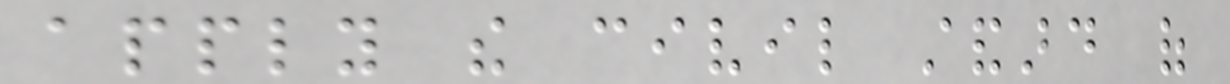apply the civil standard of
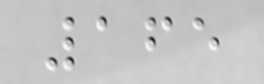165
